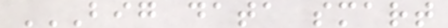BIG DATA SMART
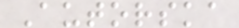Autorska
